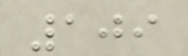109
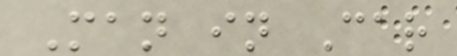Man in Car
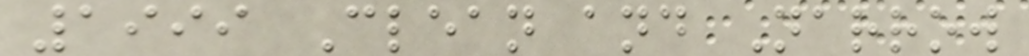1999 Clean and Narrow
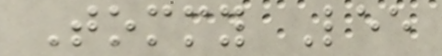Tommy Lee
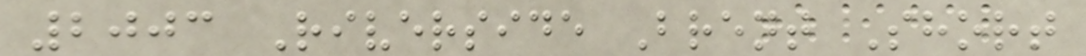2003 Riverside Brent Short
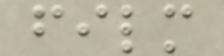film
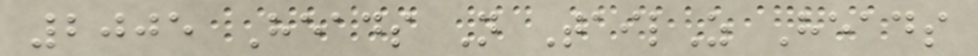2005 Heads N TailZ Heads
